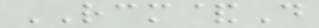RCM&D
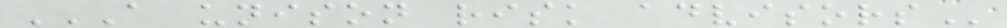A UNISON RISK ADVISORS
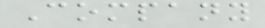Company
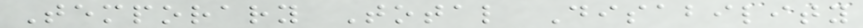Temporary Total Disability
